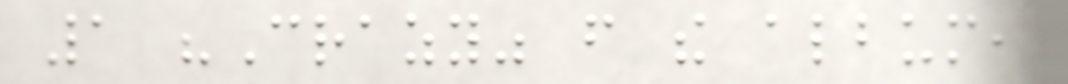1 "Crazy" from the album,
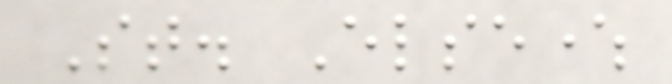St. Elsewhere
